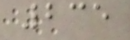235
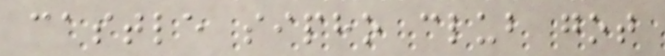castle sipho club got
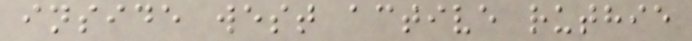inside west active ruthie
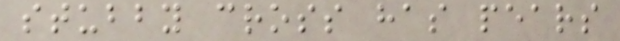stubby cross has pears
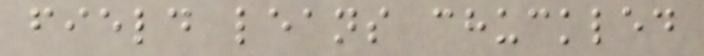field leans chuckled
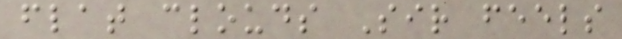flat clouds Sir feels
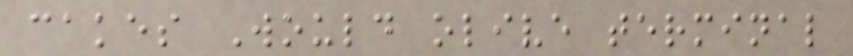cakes Would olive terminal
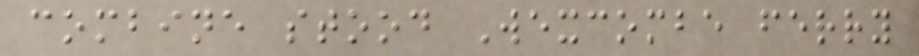combine stood Wexcombe ferry
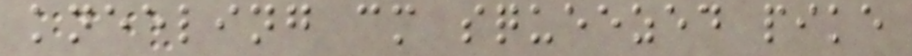kneeling cm squeezed pike
